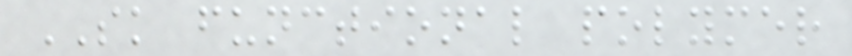SK functional polymer
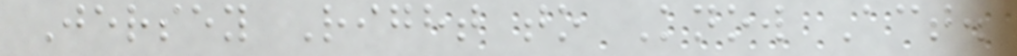Jersey Right to Know Act.
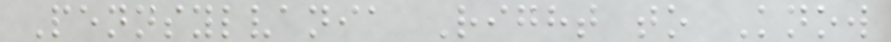Pennsylvania Right to Know
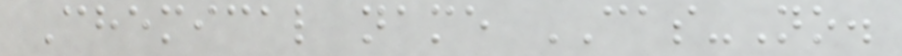Chemical name CAS-No.
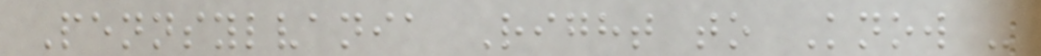Pennsylvania Right to Know -
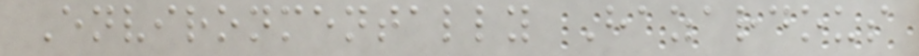Environmentally Hazardous
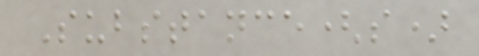Substance(s)
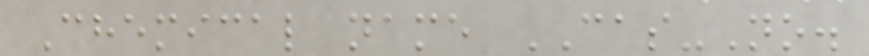Chemical name CAS-No.
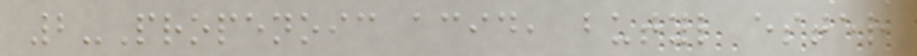2-Propenoic acid, butyl ester
